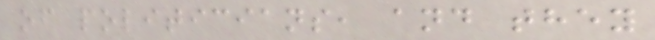of politicians, and they
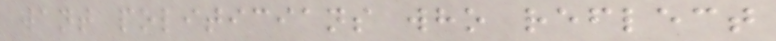want politicians who reflect
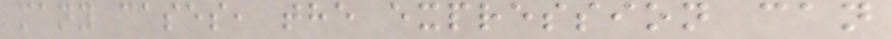many cases, the expression can
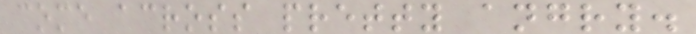come across pretty angry.
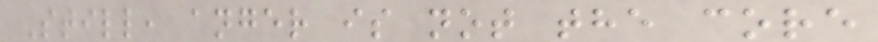Still, anger is not the core
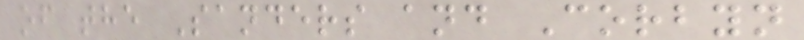of the Sanders and Corbyn
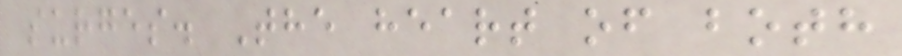surges. The heart of both
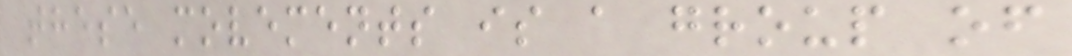these movements is a group of
